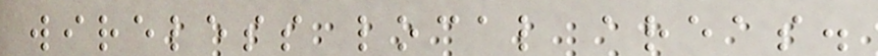wireless local areas.
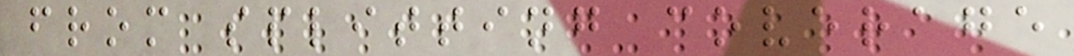from splitting coverage
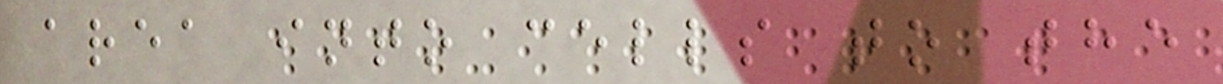area into cells to the
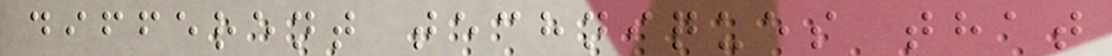different techniques that
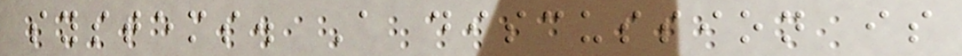systems. A discussion is
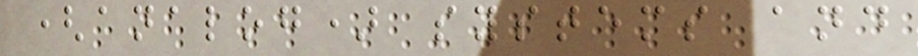(analog) systems and
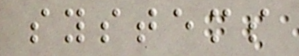systems
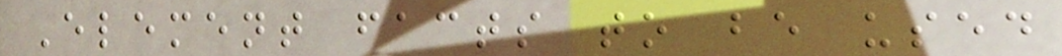Element facts to be used
